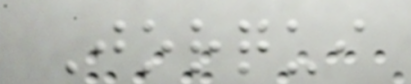Jorqui
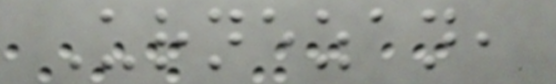Urnezan,
